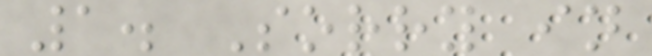1. Sorry in
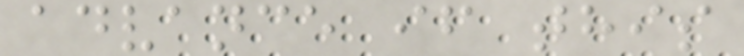advance if this
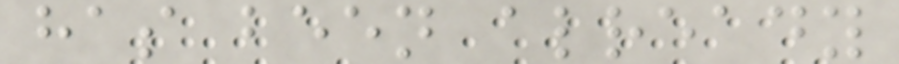has been already
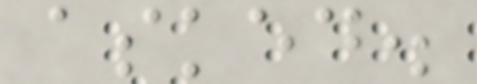asked.
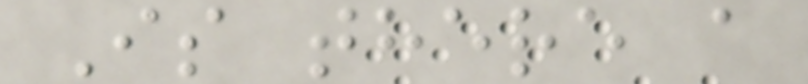Is there a
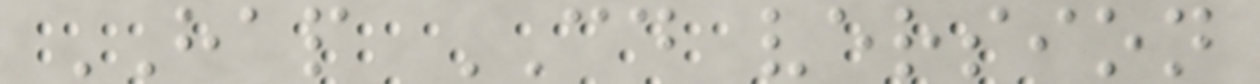HAP CD version
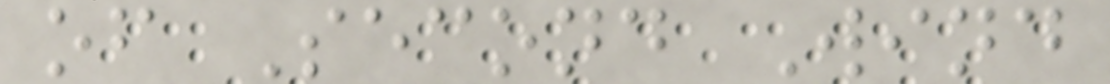of Second Wind
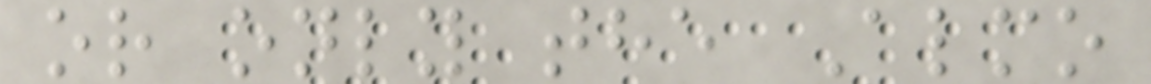or only the Almo
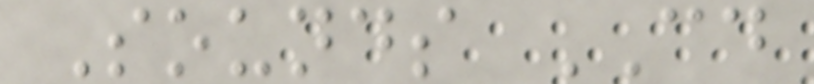Sounds CD
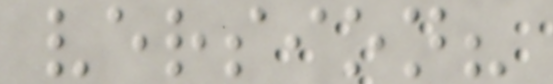version?
